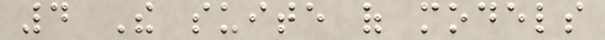4 The suite of models
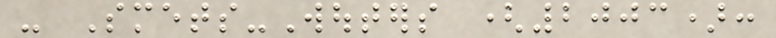- Smets-Wouters (2003):
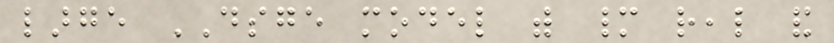large DSGE model with many real and
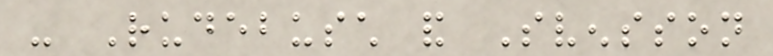- Rudebusch and Svensson
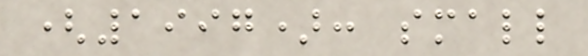(1997): small
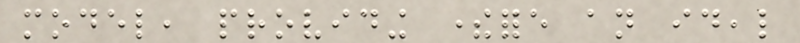model, providing therefore an ideal
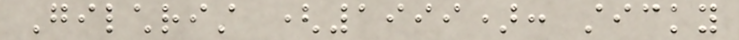Gilchrist (1999): sticky
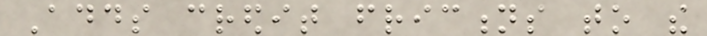Adds credit frictions to the
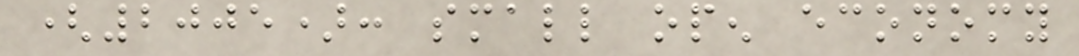(2005): small open economy
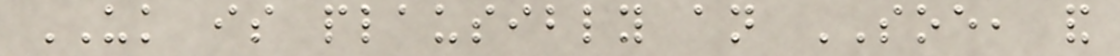UK is plausibly an SOE, and
